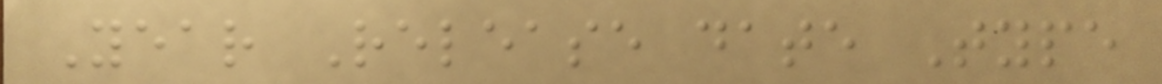Year Release date Type
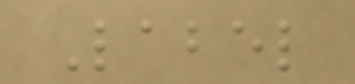Label
